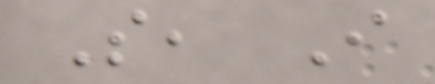So, I
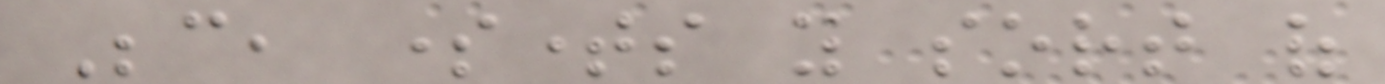Because, sometimes you sort of
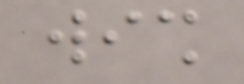wish
